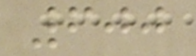600
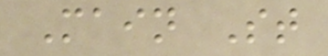Main St
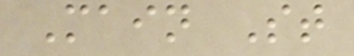Main St
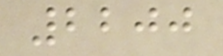2200
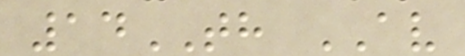14TH AV
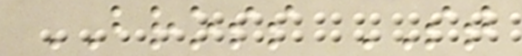BROSS ST
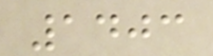1403
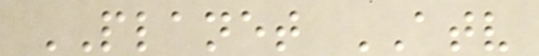PLANET ATV
